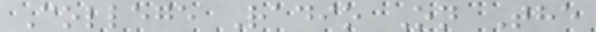College Radio On The
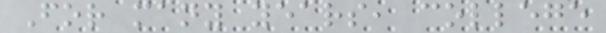For many years, college
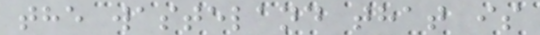the wasteland that is
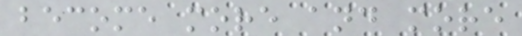become more and more
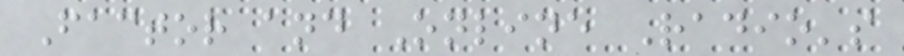Factor and Online Radio's
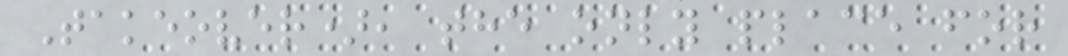Takeover), the only place for
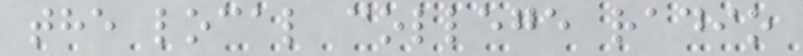the local college radio
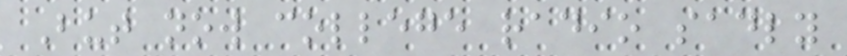But now college radio sadly
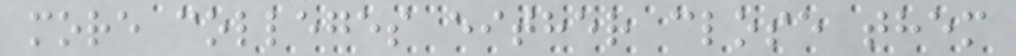more colleges either close them
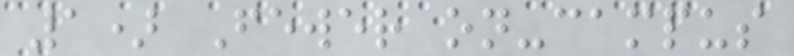1) Fewer on-campus
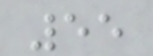55
